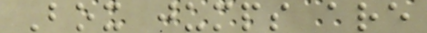Box jumps are
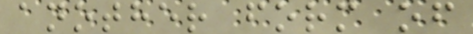another form of
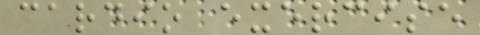cardio exercise
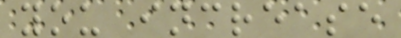you increase
